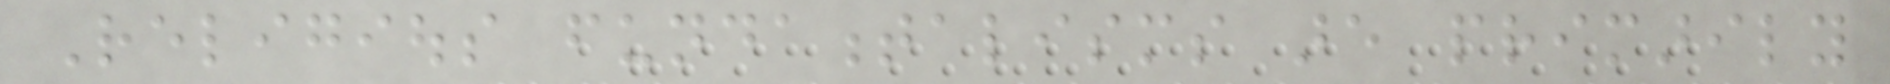Religious fundamentalisms are primarily
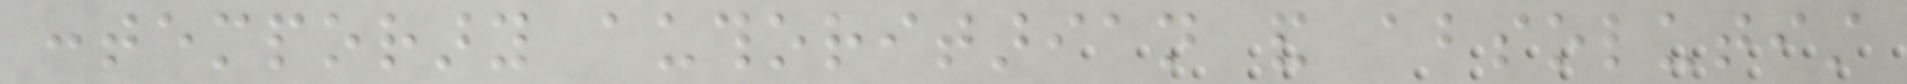contemporary authoritarian and absolutist
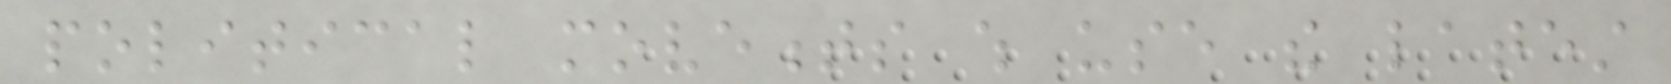political movements which use the latest
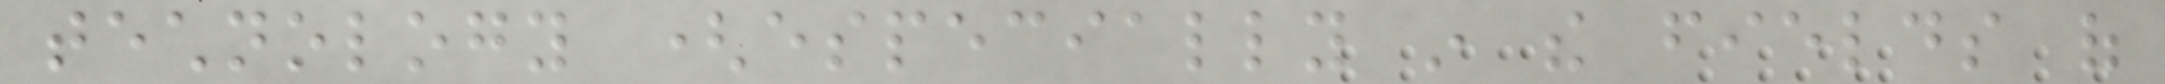technology (especially in the fields of
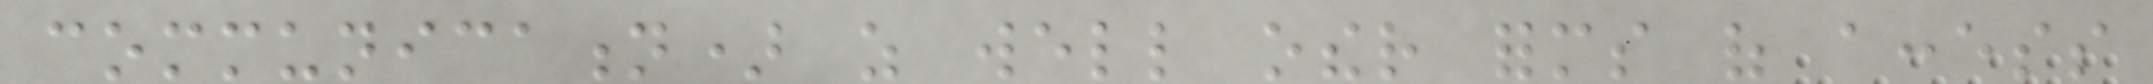communication) as well other forms of access
